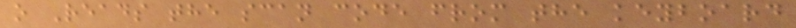o Reads the scan code from the keyboard
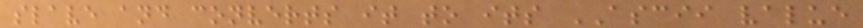slave and converts it to its ASCII value
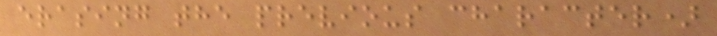erasing the previous character)
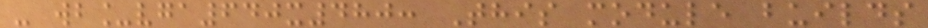- wb_vga640x480: This module builds
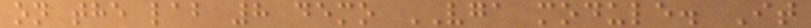on the lab 8 demo VGA module. It
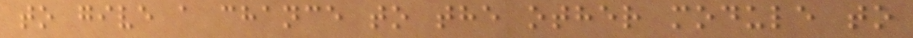to give a chance to the other module to
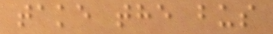take the bus
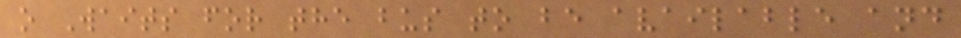o Waits for the bus to be available and
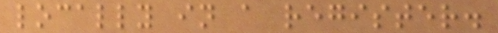locally in a register.
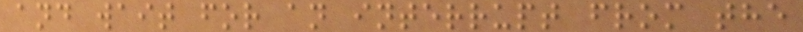and wait for an interrupt from the
